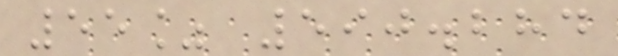55% 590.284
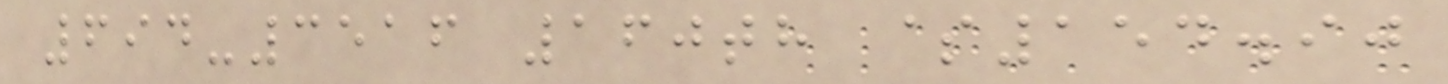694-3516 160th $154.90
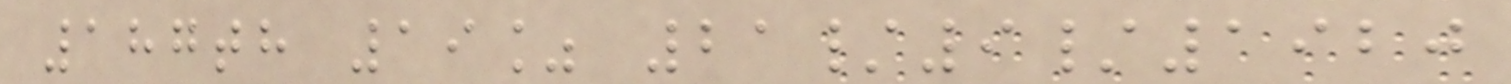187th 19% 21/9/1920
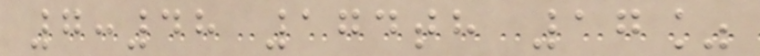7:48 174th 17%
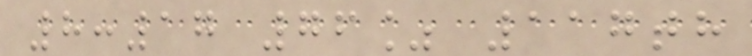8:17 76% 117th
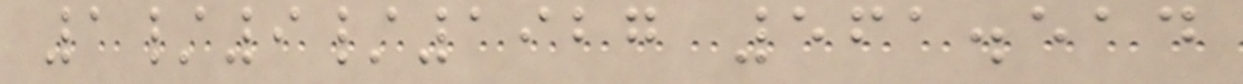1/9/1927 561.514
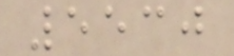5530
